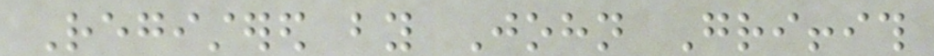Registered by John Griffith
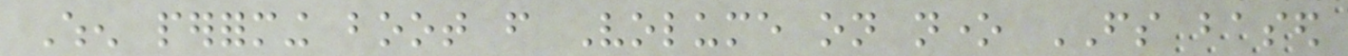When performing boot from Volume on none FS based
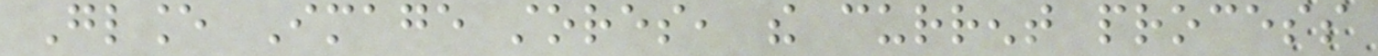Glance Image stores, the current process
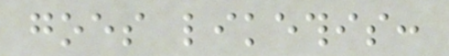goes likethis:
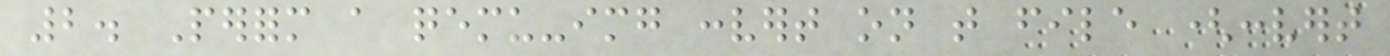2. Perform a qemu-img convert on that file (convert
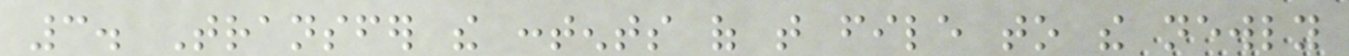3. Transfer the contents of that file to the newly
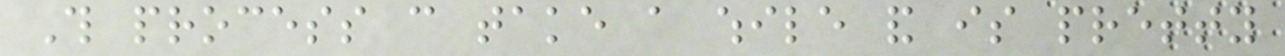This process can take a while and is pretty
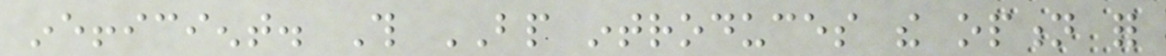inefficient. This BP introduces the option for
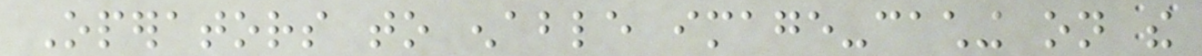Operators to enable image-caching on the
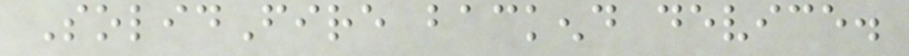SolidFire backend device.
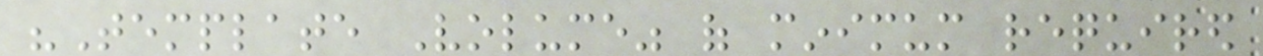"Template Volume" of minimum required
